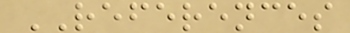REFERENCES
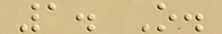1. O.
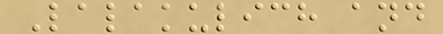Lalakulich and
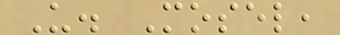U. Mosel,
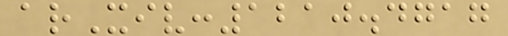arXiv:1210.4717
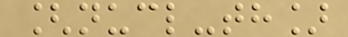[nucl-th]
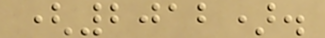(2012).
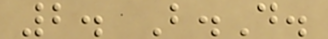2. B.D.
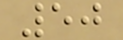50
